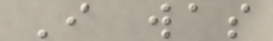I was
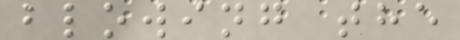blowing the
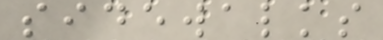sidewalks
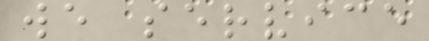we service
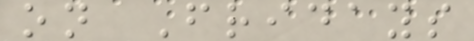on Fridays
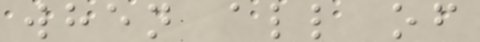when all of
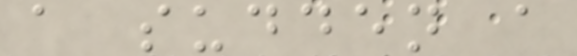a sudden a
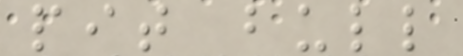pit bull
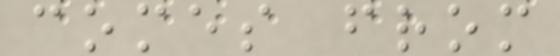comes from
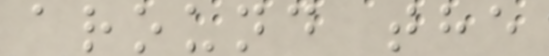around the
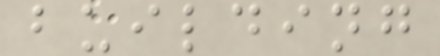building
